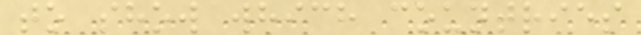to show which countries
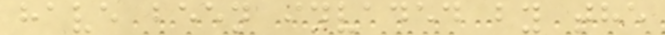have been invaded by the
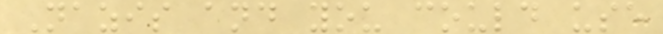Nazis and you could use
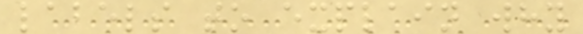labels to explain why
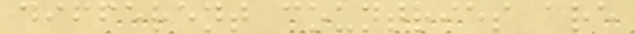different countries are
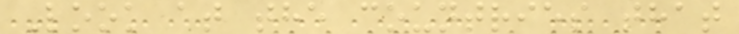Look at the countries that
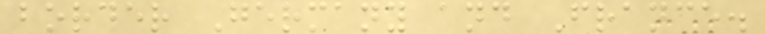border Germany and France.
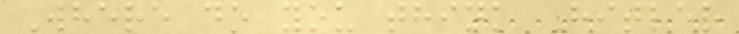Where do you think Hitler
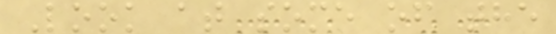Look at some of the
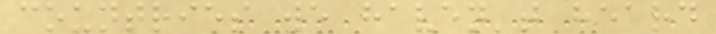countries we haven't heard
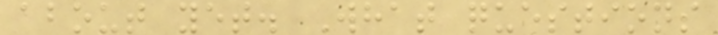about yet. What questions
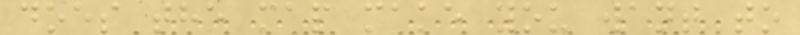does the map make you want to
